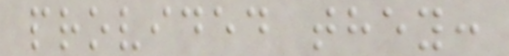provided they:
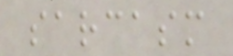sarcasm
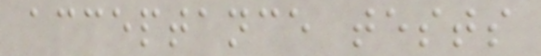acceptance tests
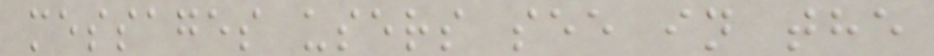messages users see in the
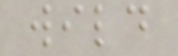wild
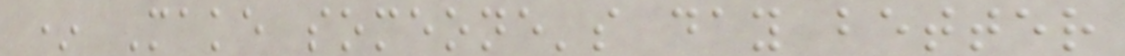* Make someone's day better
